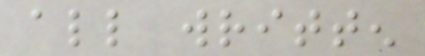all written
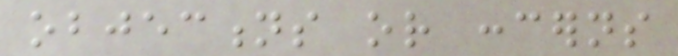objections or concerns
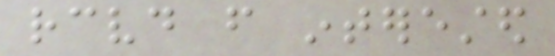received from interested
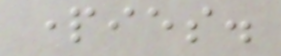parties.
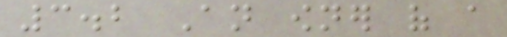3.2 An owner of a
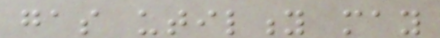gas utility may
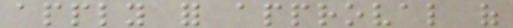apply for approval of
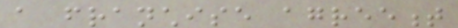a franchise agreement
